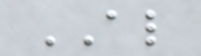AL
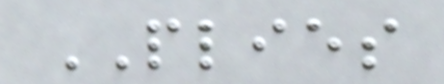PLIES
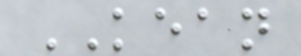KEAN
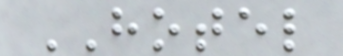HOTEL
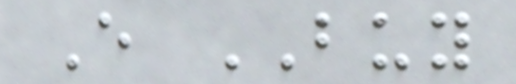E BUY
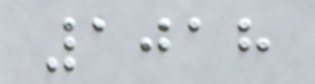1018
